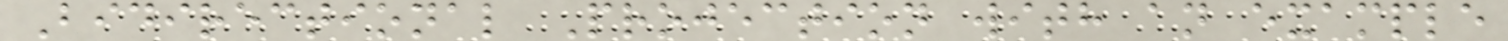Bidirectional Projection with an example
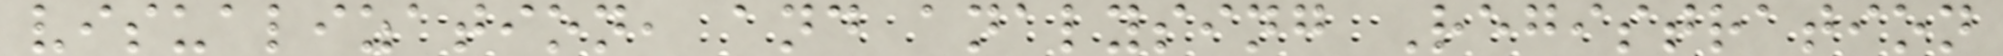visualization, and analysing Registration
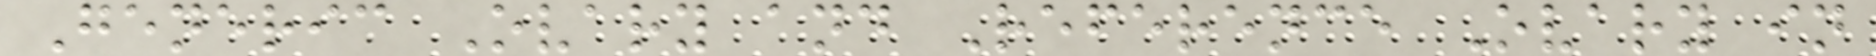Generic Ovary and Reference Ovary in
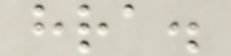hra.
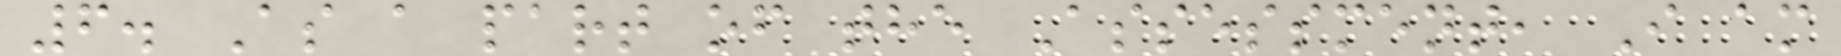6. As a part of the Assessment, I am
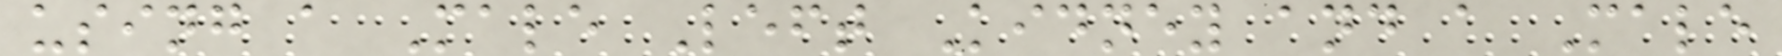using a Male Left Kidney and a Male
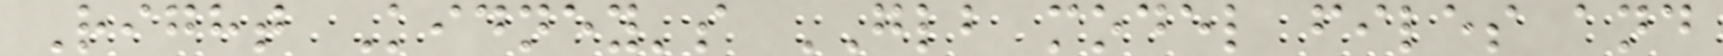Right Kidney's GLB model files and
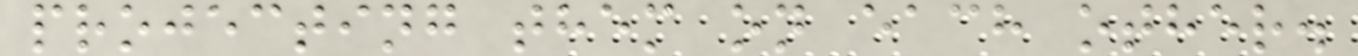projecting them on each other.
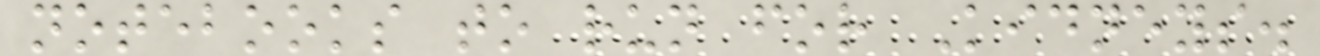notebooks to run for Kidneys.
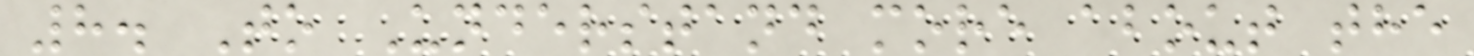8. To Understand more about the
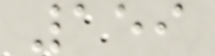159
